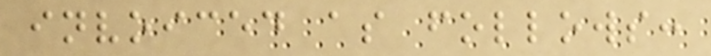invoiced as follows:
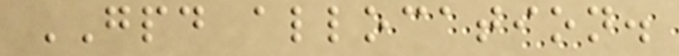GPD allocation.
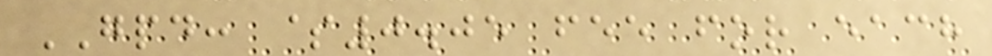GPD: $0.05 fee for each
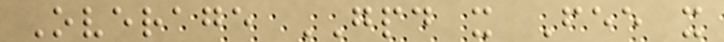Overage GPD x Fee x
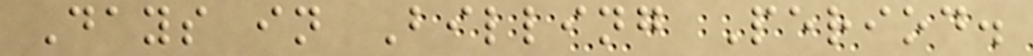Days in Billing Period.
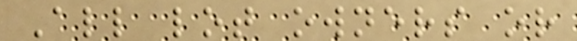All lot owners or
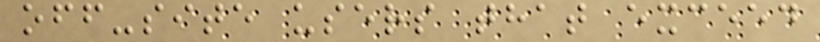off-site users that exceed
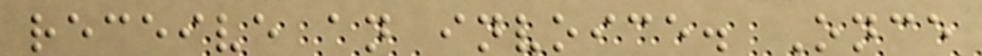receive an invoice. Once
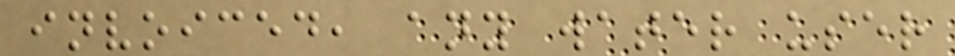invoiced, any water user
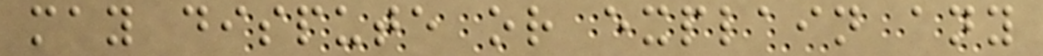may dispute or explain any
